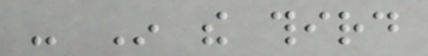- In the third
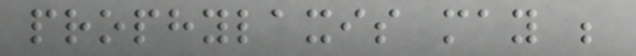prophylaxis may be
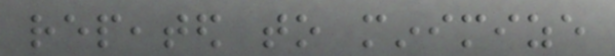repeated to minimize
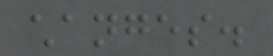changes.
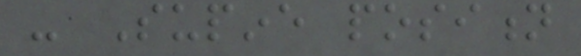- Supine position
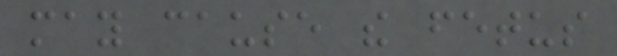may cause the fetus
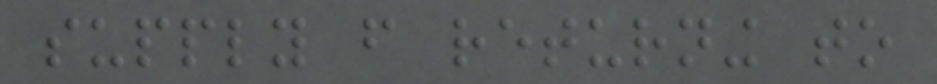supply from returning to
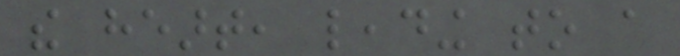the heart, leading to a
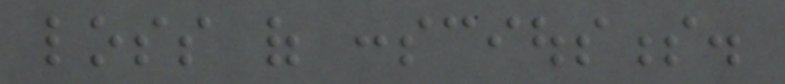loss of consciousness.
